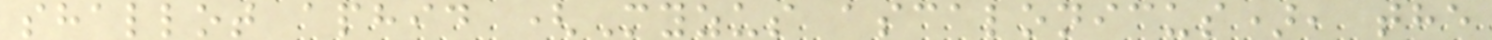shallot aphid (Myzus ascalonicus), the
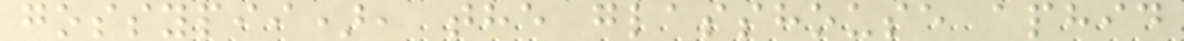gossypii), the glasshouse aphid
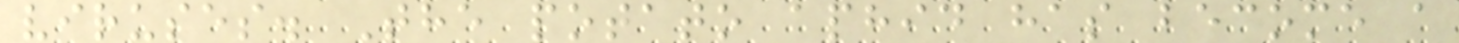viruses. The potato aphid has become a
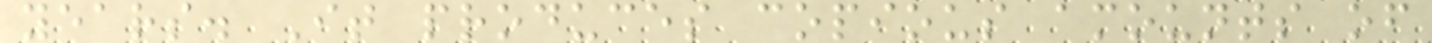years. It produces copious amounts of
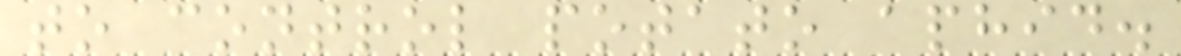to control potato aphid.
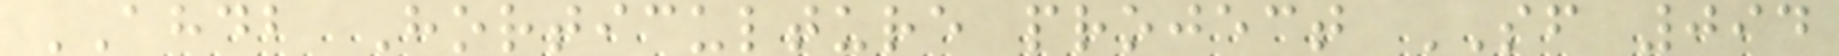AHDB Horticulture project SF 094
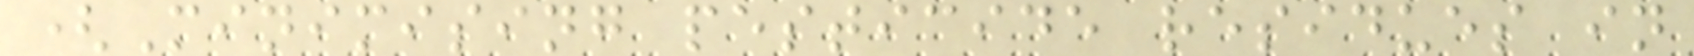(Minimising pesticide residues in
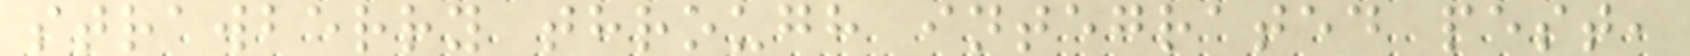strawberry through integrated pest,
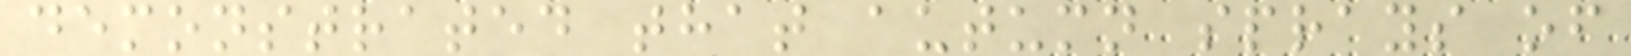demonstrated that autumn sprays of
